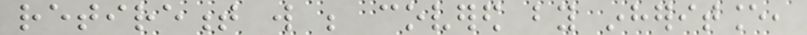retirement will be covered by inheritance,
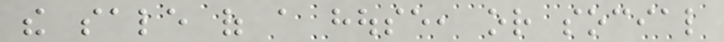the sale of a house, or social
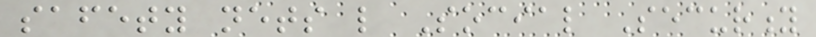safety nets like Social Security
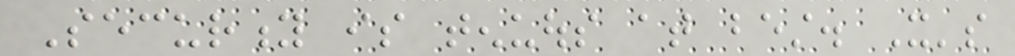Security is tenuous at best. It's
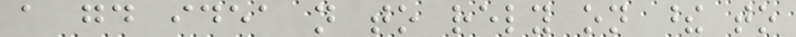a good idea not to rely on these to
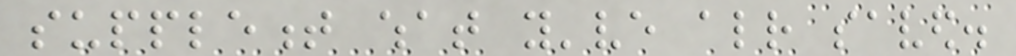supplement what you've already saved.
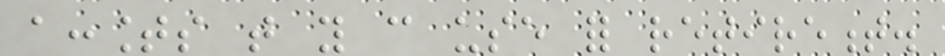accounts that you can use for retirement.
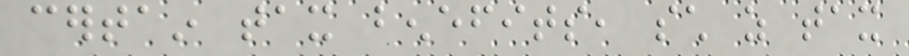certain tax benefits, such as tax
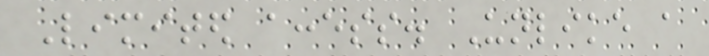Limited access. Unlike a
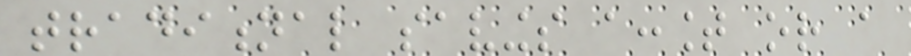traditional savings account or a
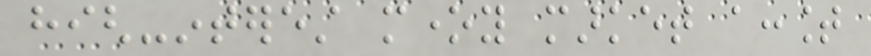high-interest money market account
